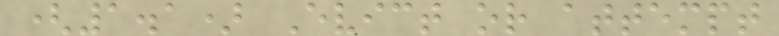(1.1) Evict or attempt
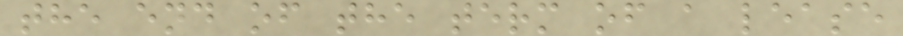the end of the term of a lease
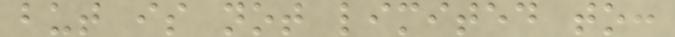but is not limited to:
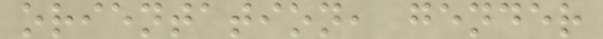orientation, gender
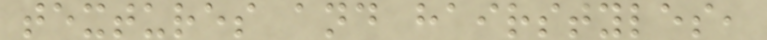textures and hairstyles,
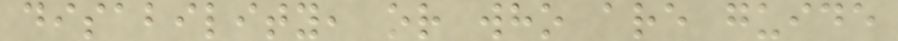disability, or who are guide
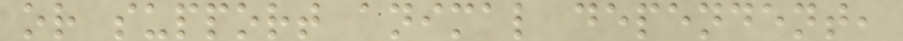or support animal dependent,
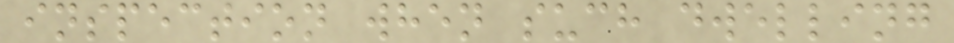inspection when such dwelling
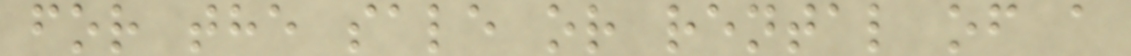for the sale or rental of a
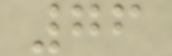76
